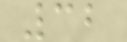32
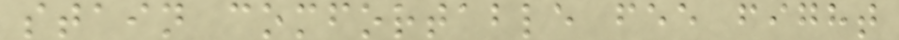stain comfortable fee fight
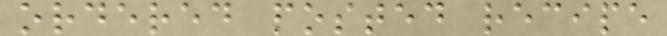ordered posted recipe
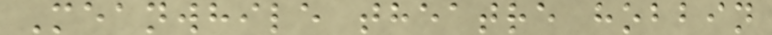Meanwhile theatre hobbin
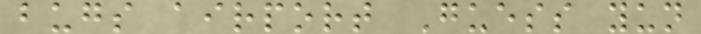bugs airport Guess yun
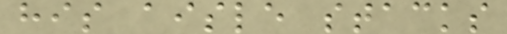his aisle stacks
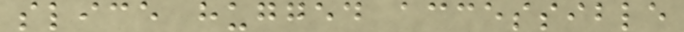slice hugged accessible
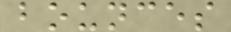bounces
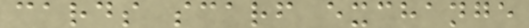cards scarf exchange
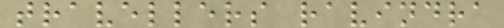travellers ravindra
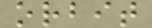orbit
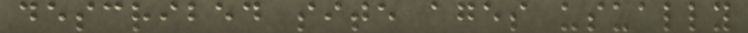described site ages usually
